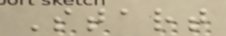Start
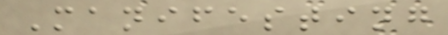Manifesting
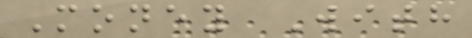Money With
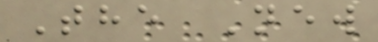The New
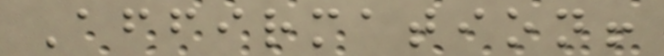Affirmation!
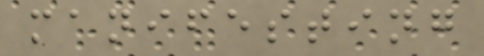manifesting
